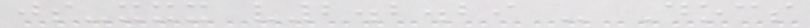js-xxx v2.2.29 - Docs
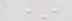*
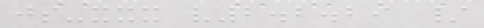js-xxx v2.2.29 /
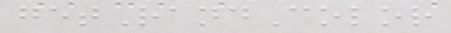getRandColor
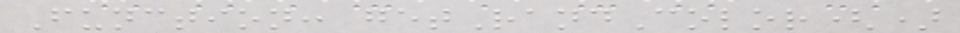Function: getRandColor()
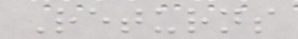Returns
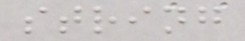string
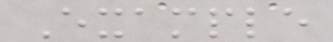Example
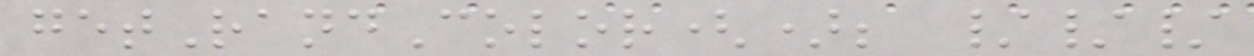getRandColor(); ///
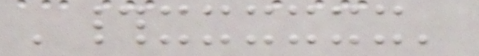'#xxxxxx'
